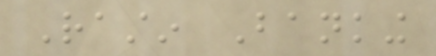Rastin Banking
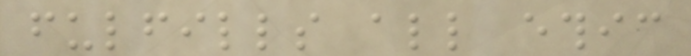fulfills all ethic
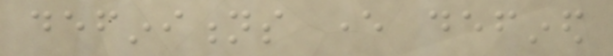definitions ever defined
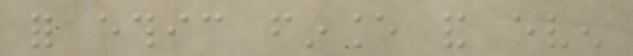for ethic finance and even
